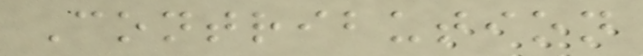Contribution
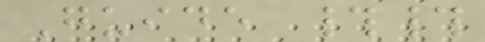Guide ##
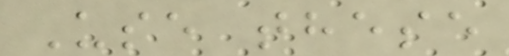Use these
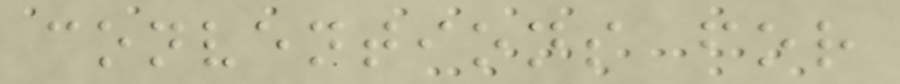conventions for
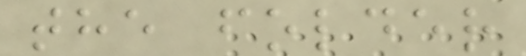the folder
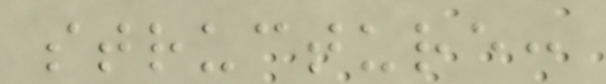structure:
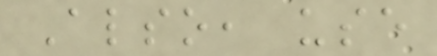Also, use
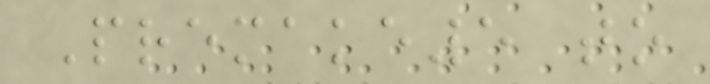Premake5 to
